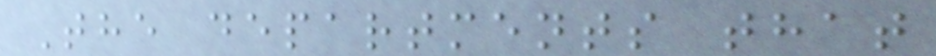The departments that
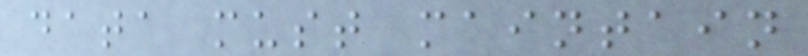data must maintain
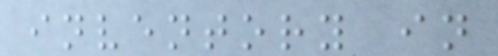inventory in
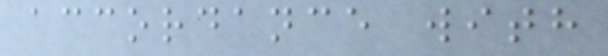accordance with
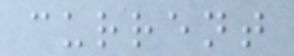current
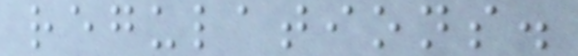regulations.
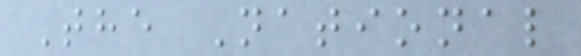The National
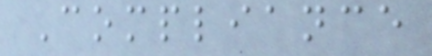Compliance
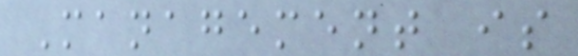Management is
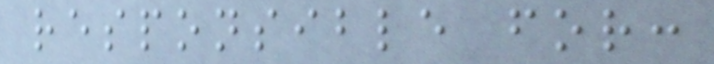responsible for:
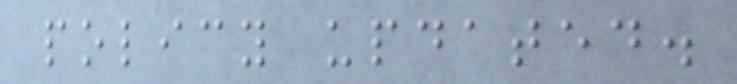policy updated.
